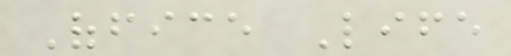Office Life
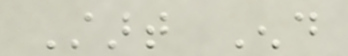Start End
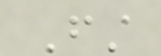First
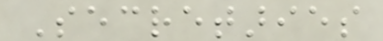Secretaries
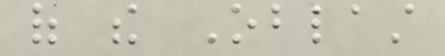of the Oblast
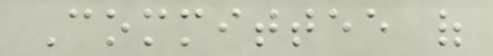Committee of
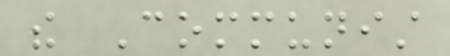the Communist
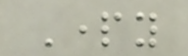Party
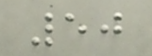50
